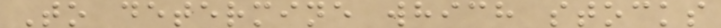To determine which stocks
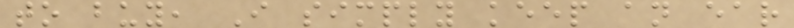to buy, I simply keep an ear
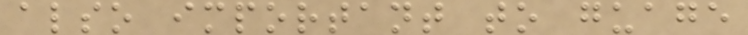also important to guage
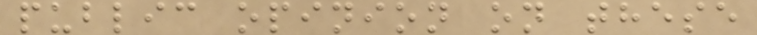public opinion on these
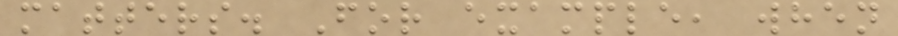matters. For example, when
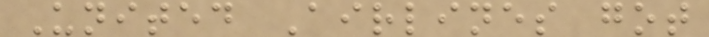United Airlines got
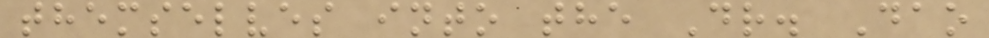themselves into the Dr. Dao
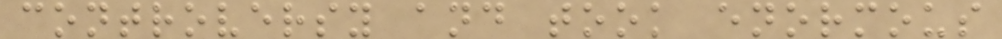controversy and took enormous
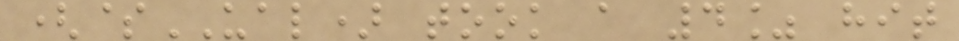($UAL) took a 4% hit
